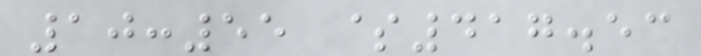10:55 $417.53
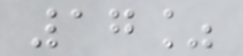17%
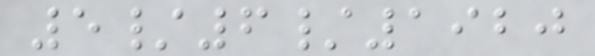5/6/1920
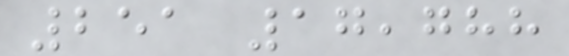251 17,788
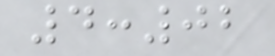4:02
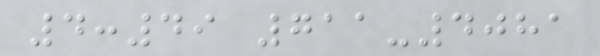4:49 711-4081
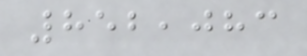852,083
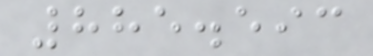885.593
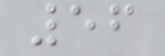56
